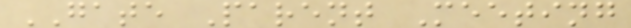GATE Parent Meeting
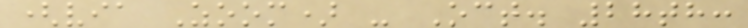(via Zoom) - Oct. 28th:
